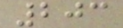203
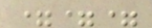===
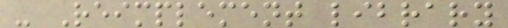- Reimplement library
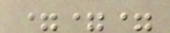===
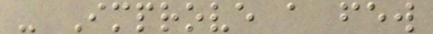- Improve a few
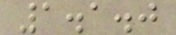1.1.0
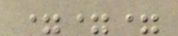===
